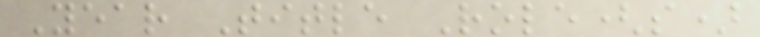Year Title Role(s)
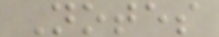Notes
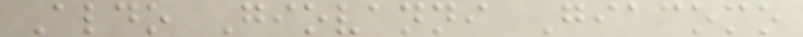Aldo Giovanni Giacomo
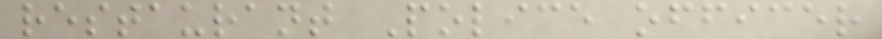restaurant Police officer
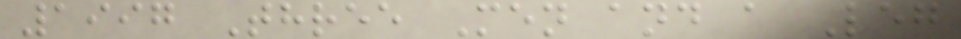1997 Three Men and a Leg
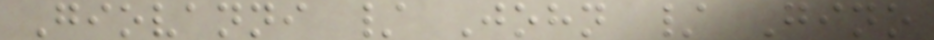Giovanni / John / Gino
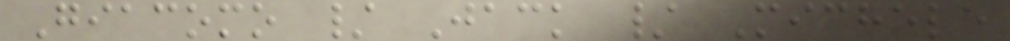Giacomo / Jack / Michele
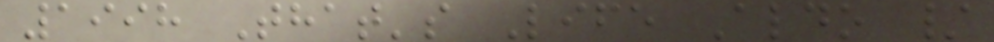1998 That's Life Aldo /
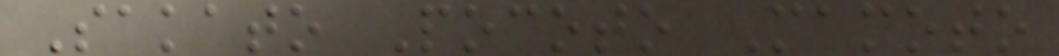Sakato Pocoto Mamoto
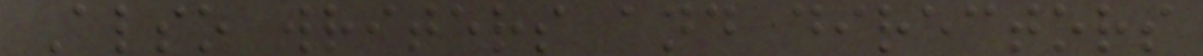Also writers and directors
